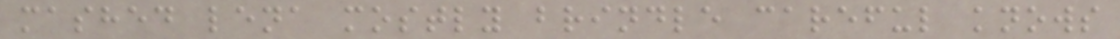mashed lena mostly brindle careful knows
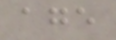age
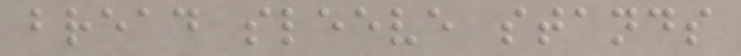bread sleeve stands
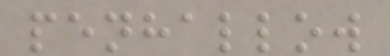penhallow
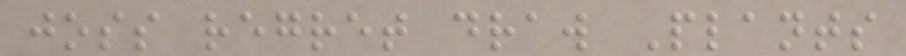joss regret draw Plants
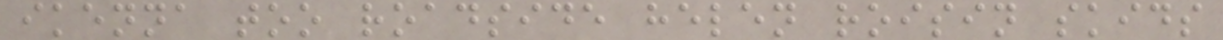ikenna too roadside helen roisin skids
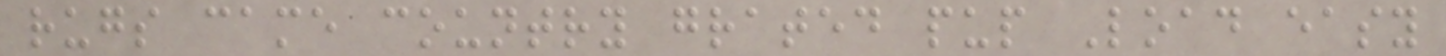rugs came country grated pup Load easy
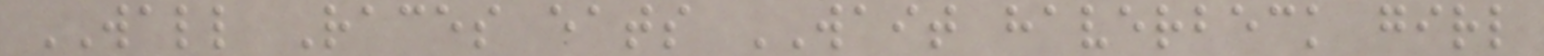WALL Races eats WAIT haverbeck girl
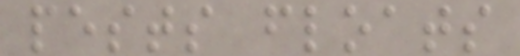pests floats
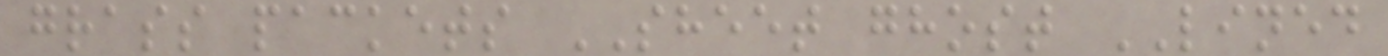grass packets SHEET ghost LINED
